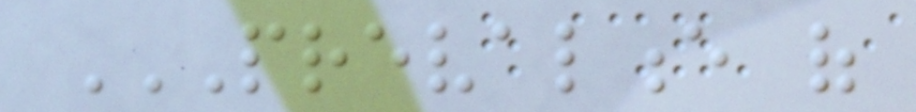PREVALENCE OF
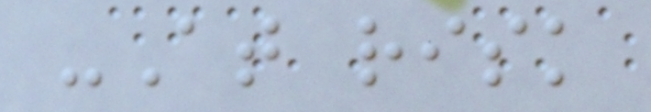-At risk
